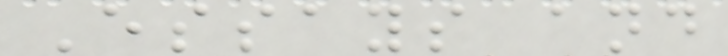Essays and
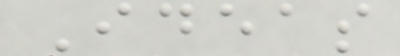Ideas
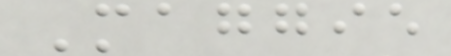Maggie
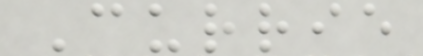Currie
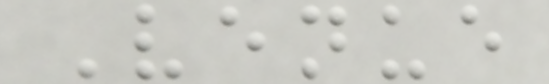Venue
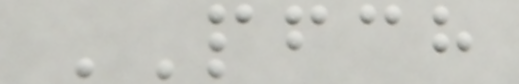PFCH
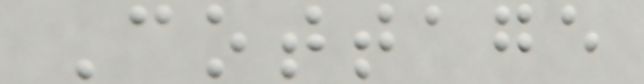Cottage
